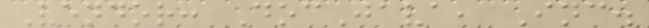Vendor: DocJava, Inc.
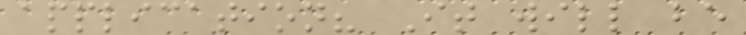application? It will be
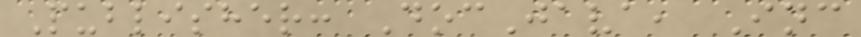Publisher: DocJava, Inc
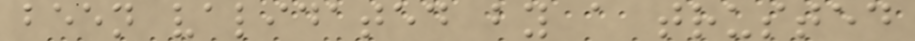been validated by a trusted
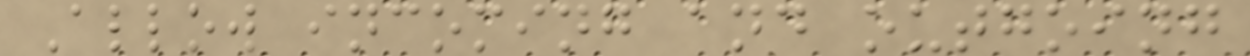Allow incoming and outgoing
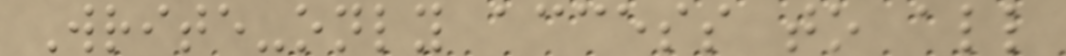Write-only access to all
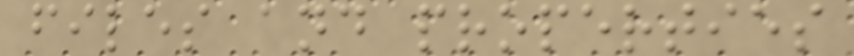files and properties
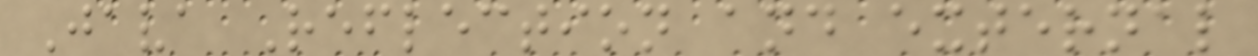Java Reflection and external
